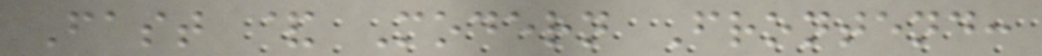Fast & Modern Frontend:
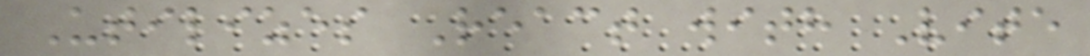Utilizes React with Vite
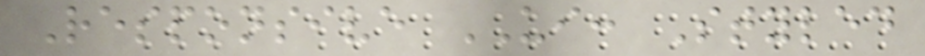Responsive UI: Styled
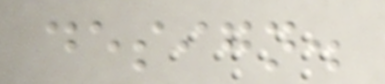design.
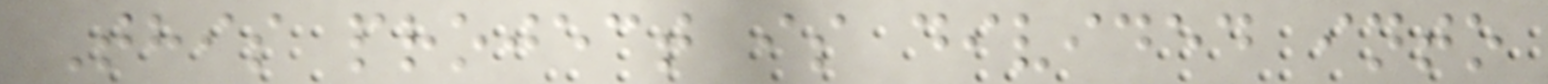This project is divided into
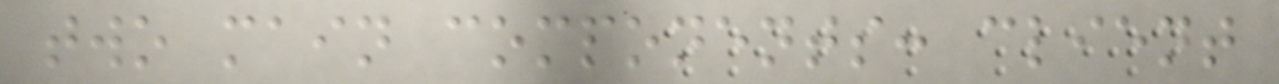two main components: client
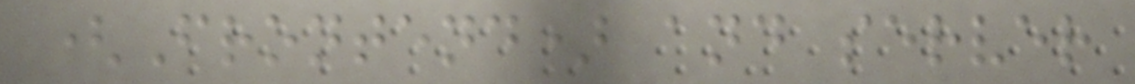(Frontend) and server
